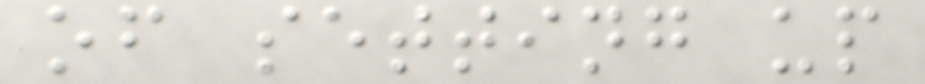of setting up
